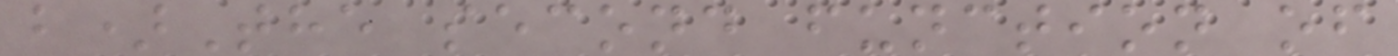b)The second function of
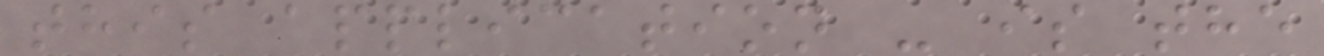this application - is the
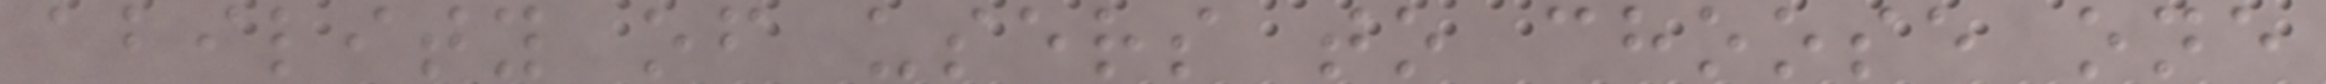ability of users to choose one
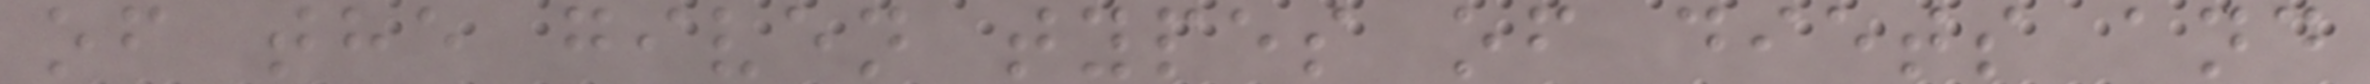of the given types of diets and
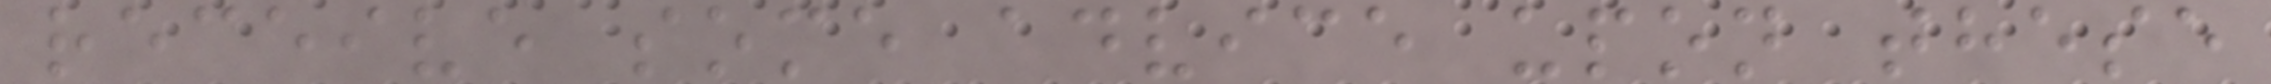receive some advice upon these
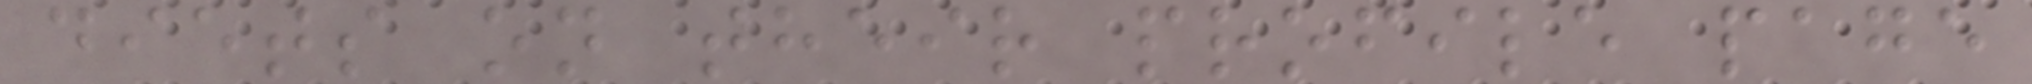diets on their profile page
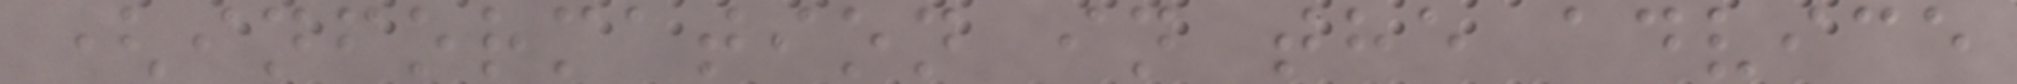(information in the advice
